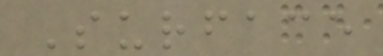Surface
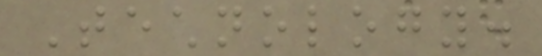Technology.
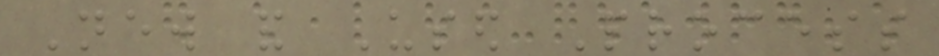New and Used Process
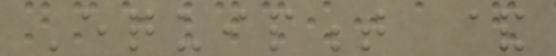Equipment &
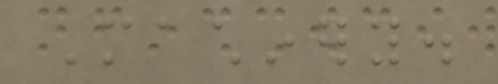Machinery.
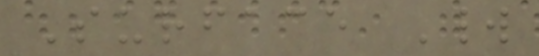Surface World
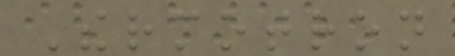Thermotron
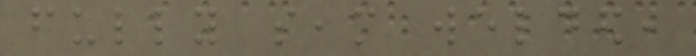fully seam welded,
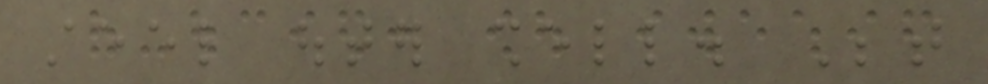steel outer shell. Between
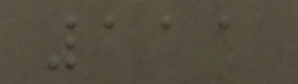111
